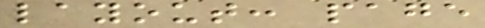layout: page
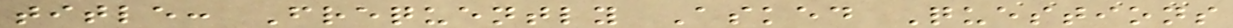title: Frequently Asked Questions
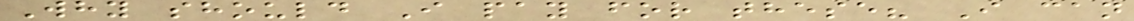Why should I pay for these? I can
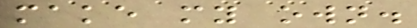make my own.
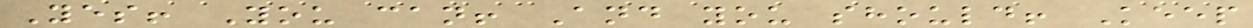Yes! You can! And you should! Keep
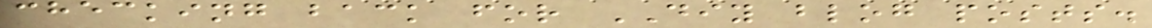checking back for DIY blog posts.
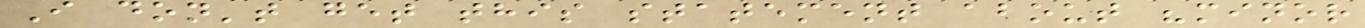I don't get this statement about "minor
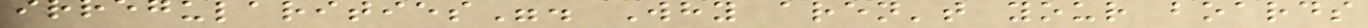irregularities". Why aren't your boards
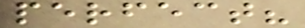perfect?
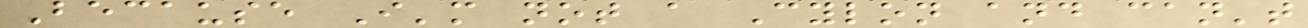Because I'm not a Cylon and can't
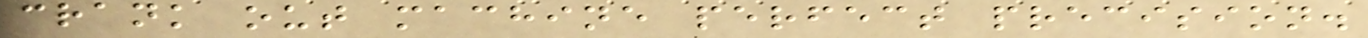crank out machine perfect precision.
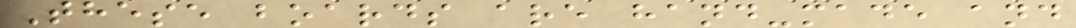These boards are hand-made and
